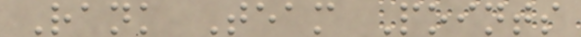Rank Team Points
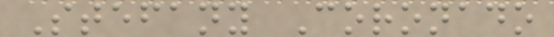Stefany Coronado
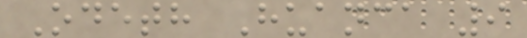Odeth Huanca 9
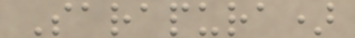Sarapura)
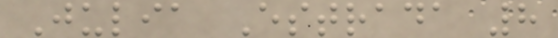Julia Estrada 8
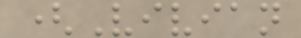(Vivian
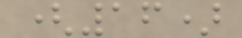(16)
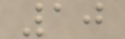10
